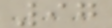97
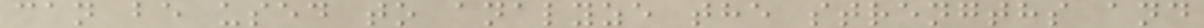can be used to analyze the strengths and
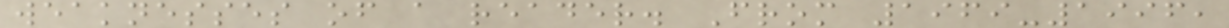weaknesses of a reader. From 1969-1996,
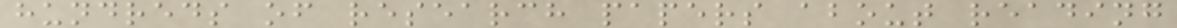hundreds of research papers about reading
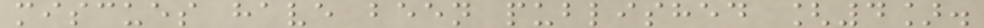miscues have been published [4].
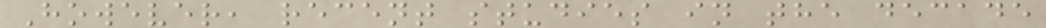However, recent studies in the decade
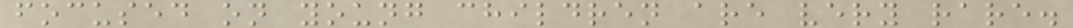focused on young children are very rare.
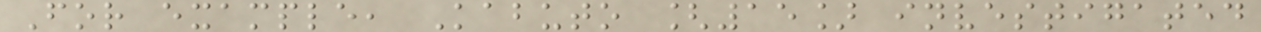For example, Kabuto [15] investigated
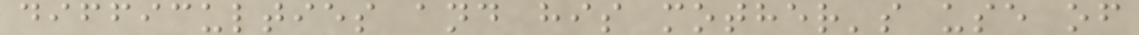difficulties and his mother's use of
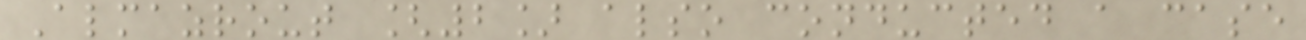Almazrout [2] also conducted a case
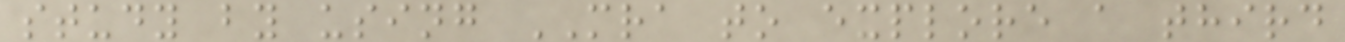study by using MRA to explore a third
